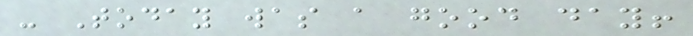- Today was a good day!
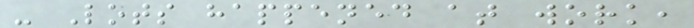- Lots happened at work,
